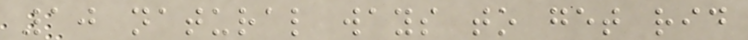10 natural ways to get rid
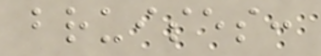bruises:
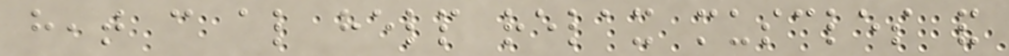heat can also help relax muscles and
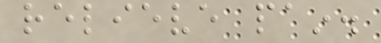relieve pain.
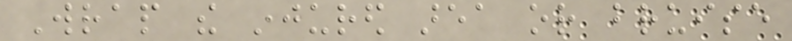Wrap the injured area or bruise
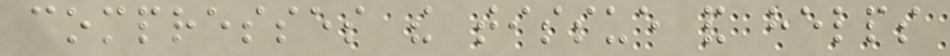compresses the tissue and helps
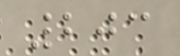203
